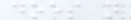does not
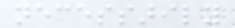necessarily
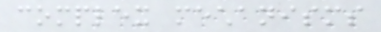complex mechanisms
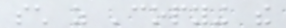such as 'copying the
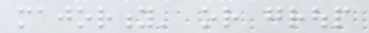majority' or group
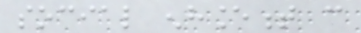social enhancement can
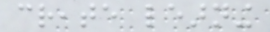create learning
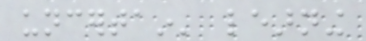uncertain' learning
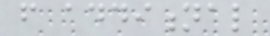from additional
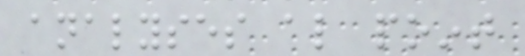analyses also point
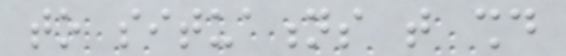to situations that should
